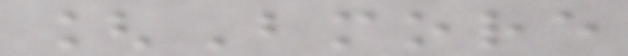[Bmore
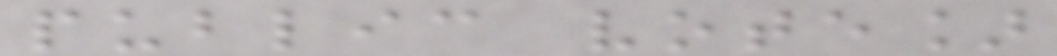public vote]
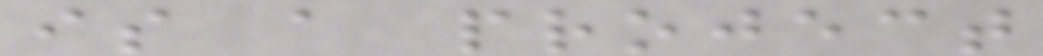is a project
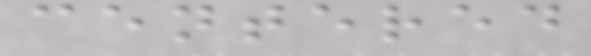centered
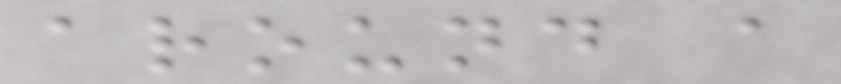around a
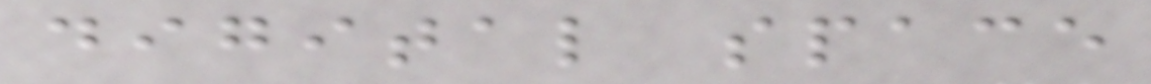digital space
